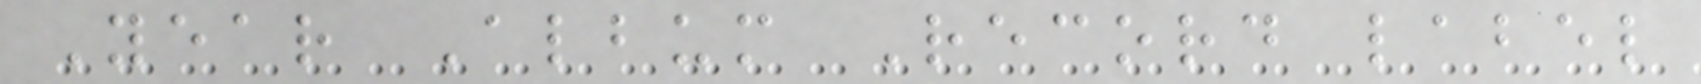Year Album Record label
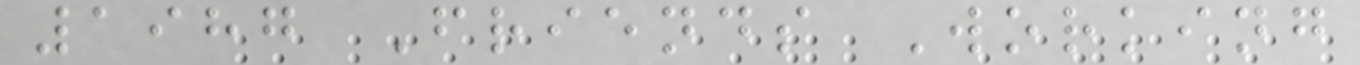1987 Friends Working
